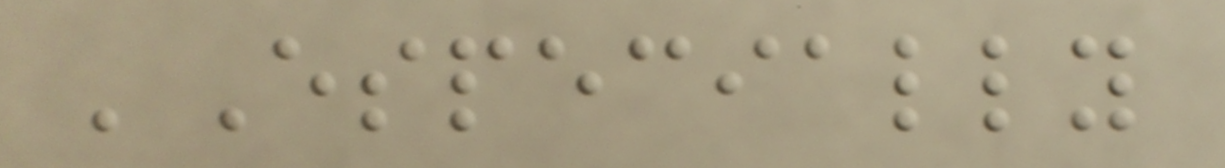'Especially
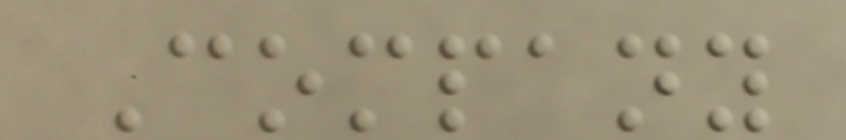Company
